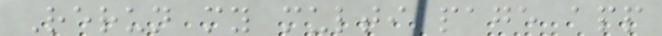Rerun my multi page app
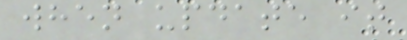when update it
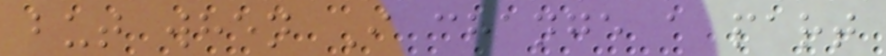but when I change a part
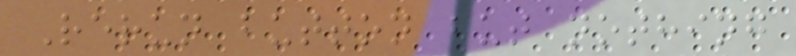Rerun button but nothing
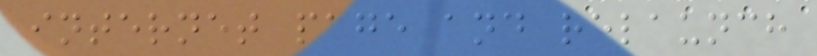internet page and relaunch
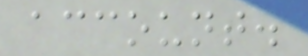account.
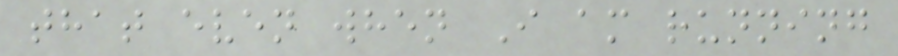that even when I am running
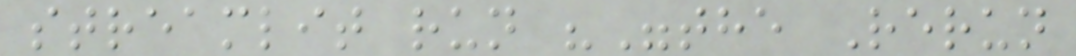streamlit run ""the Rerun
